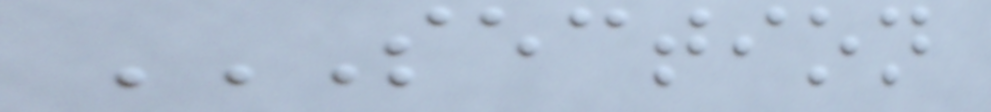SECTION
